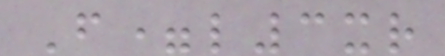F=l3xr
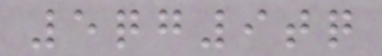5qg9tq
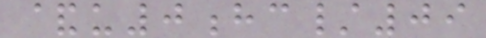&u0hc/09
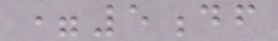=5df
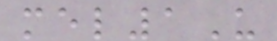mel1U
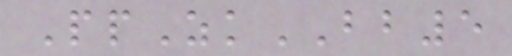PpZkBB5
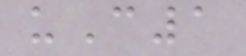uC1
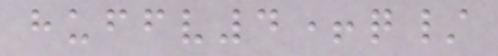huffv4+q/
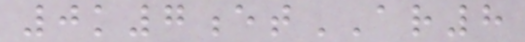0k7etAR8
